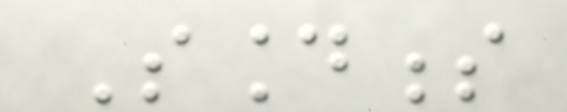Soundness
